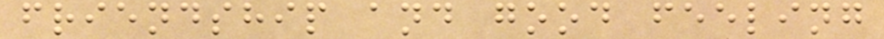friendship and good feeling
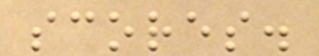scores.
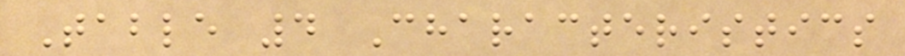Table 4 Characteristics
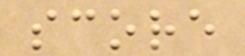score
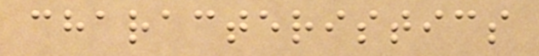characteristics
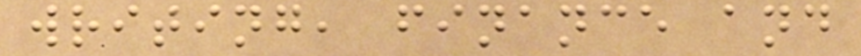writing, finance and
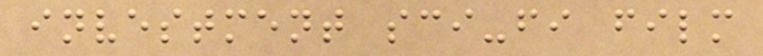investment sci-fi film
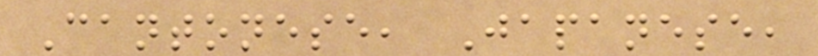Cantonese, Japanese,
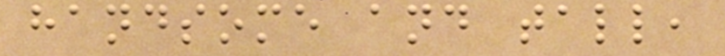handsome and tall,
